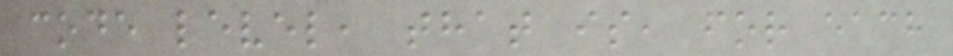code level, that is, for each
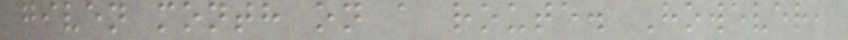given month on a route. However,
